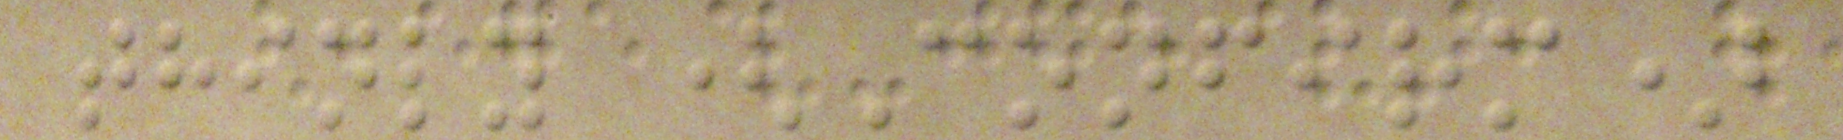thinly (Confirm)
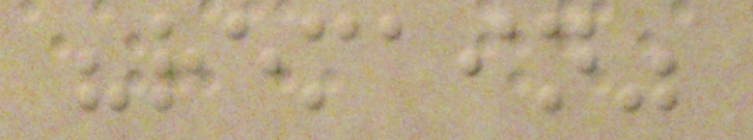"remain"
